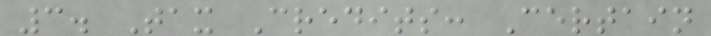3. Tax Credits: Certain
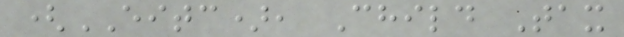(EITC), Child Tax
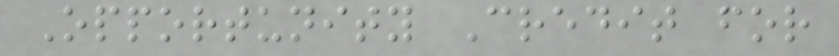Opportunity Credit for
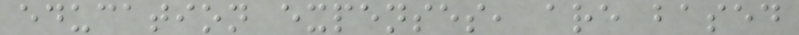education expenses, are based
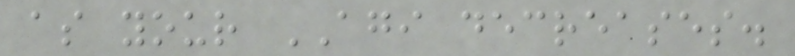as your AGI decreases.
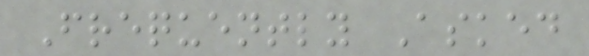Frequently Asked
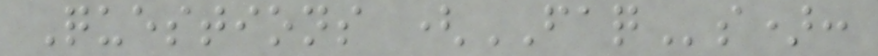Questions (FAQs):
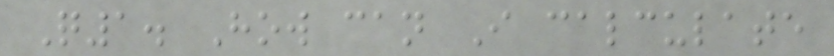Q1. How can I calculate
